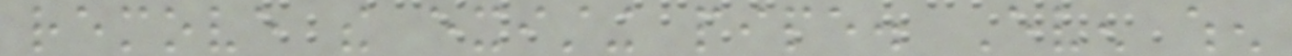remove the existing pipe. Even when
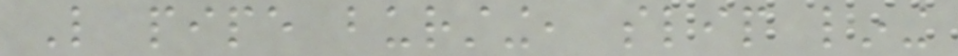Like pipe bursting, slip lining
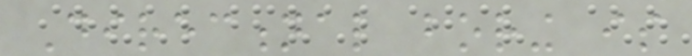Directional boring is
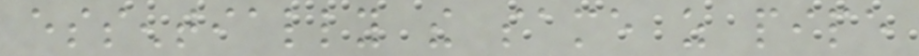essentially the same as pipe
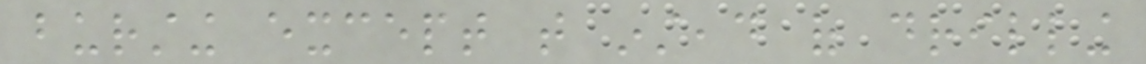bursting except that instead of drilling
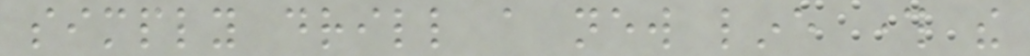simply drill a new line through the
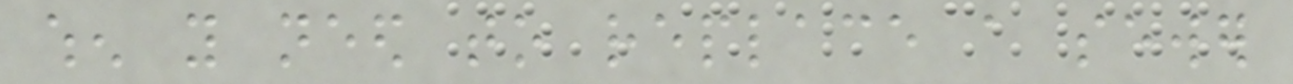when you need to replace a sewer
